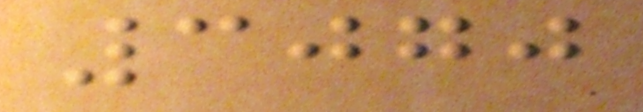3070
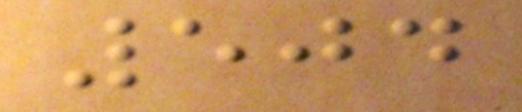504
